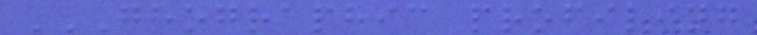GEOGRAPHIC PROFILING
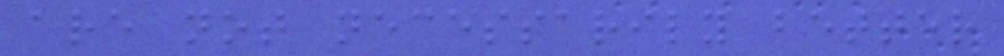are not necessarily better
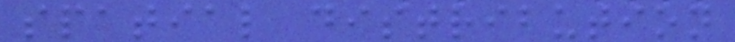spatial distribution
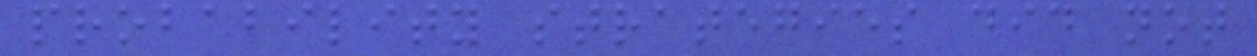probability strategies did not
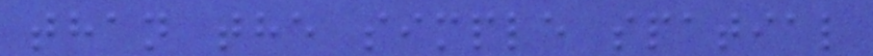than the simple spatial
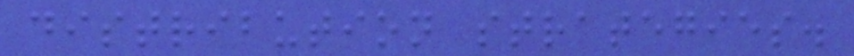distribution strategies.
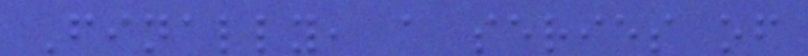Finally, a series of
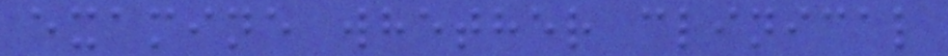examine whether clinical
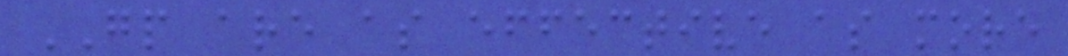GP are as effective as more
